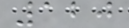120
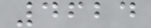4624
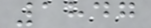1847
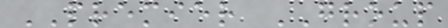PREMIER GROUP
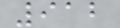912
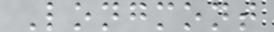Longmont
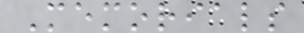Memorials
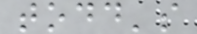todd's
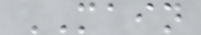MAIN
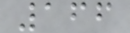166
